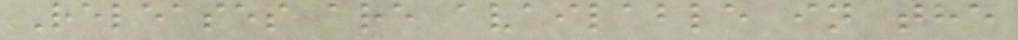Releases are available in the
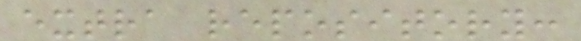extra repository:
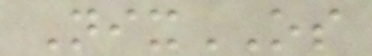NixOS
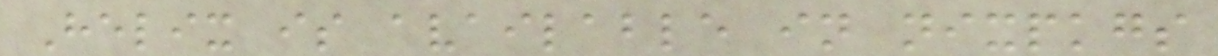Helix is available in nixpkgs
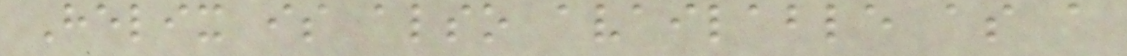Helix is also available as a
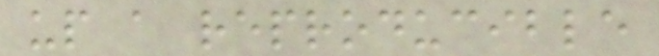up a reproducible
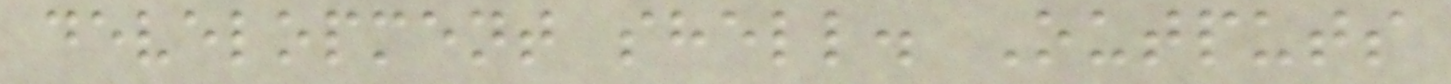development shell. Outputs
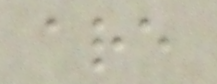are
